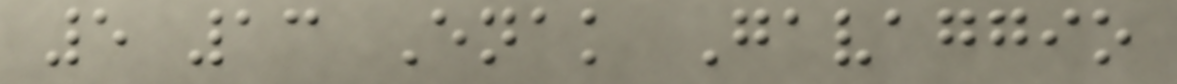5 13 Enak Gavaggio
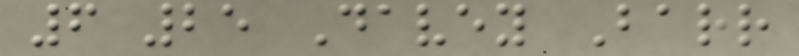6 25 Davey Barr
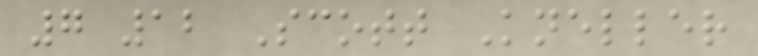7 12 Scott Kneller
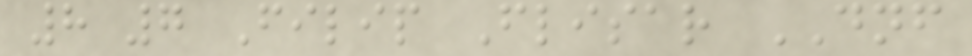8 7 Filip Flisar DNF
